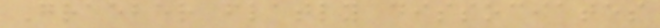Graeber flatly dissociates
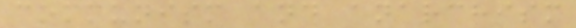communism and anarchism
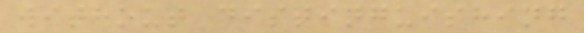without distinguishing
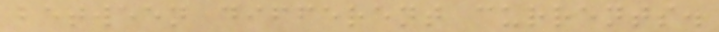between different currents.
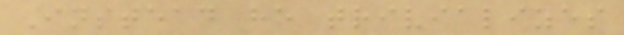Instead he trivializes
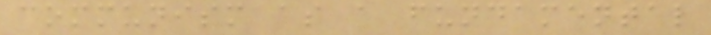communism as a fundamental
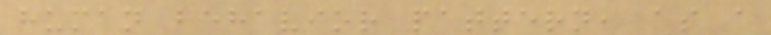human behavior pattern, as a
